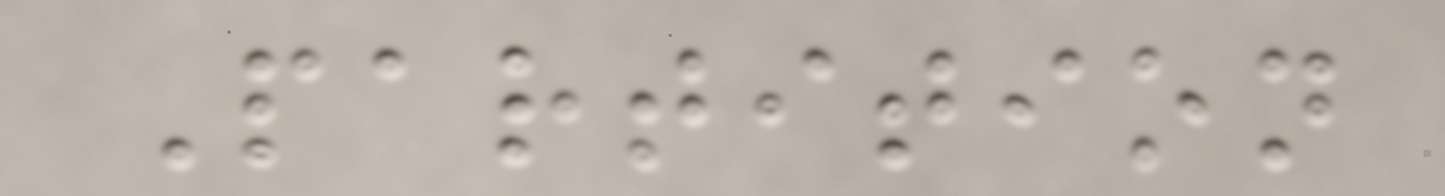Partition
